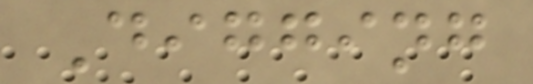Digging
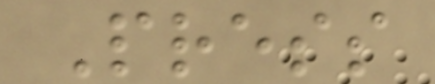Press
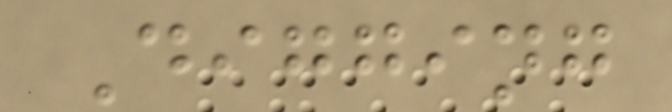Digging
